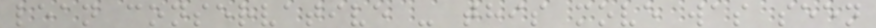lean conservative - this move was seen
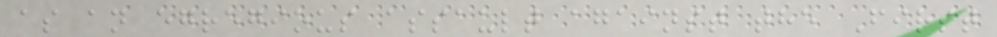as an egregious assault against the First
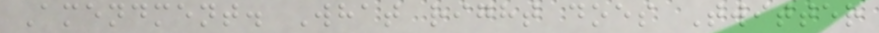Amendment. What right does Twitter
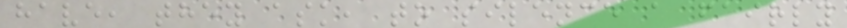have, they ask, to silence a fairly
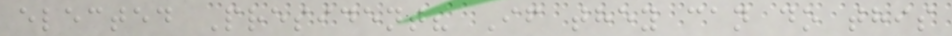elected President? If they can do this
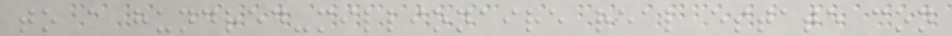to a hundred-millionaire real estate con
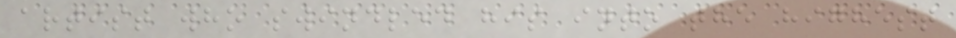artist who swindled his into the highest
